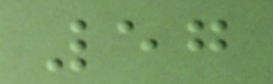57
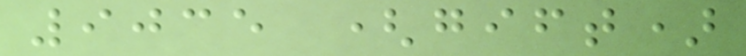9035 (gift)
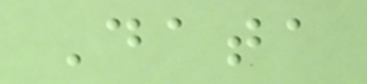Data
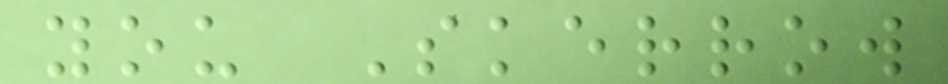you Skerrow
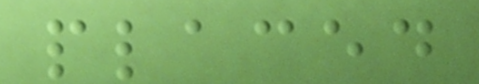placed
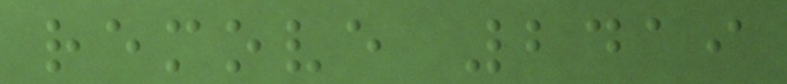remove 2419
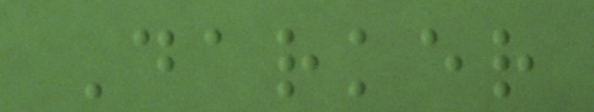Darker
